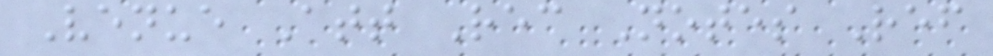Venue Att Rec Notes Ref
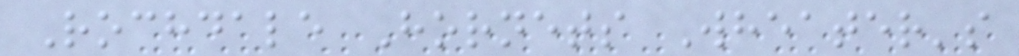Rochdale Hornets Wheater's
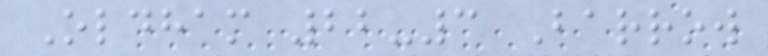Oldham 22-3 Barrow
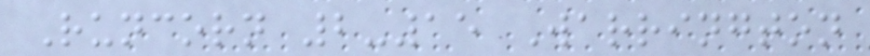Runcorn 2-15 Warrington
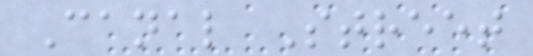Canal Street
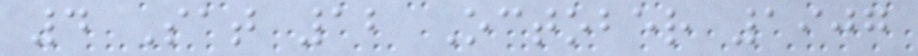4 Sat 12 October 1907
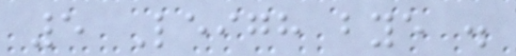5 Leigh bye .
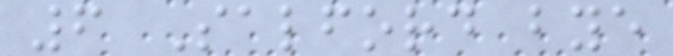6 Salford bye
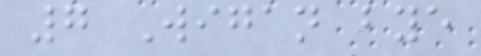7 Wigan bye
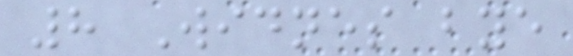8 Widnes bye
